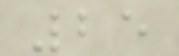25
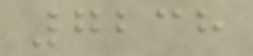7238
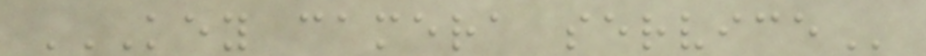KEY CAMERA SERVICE
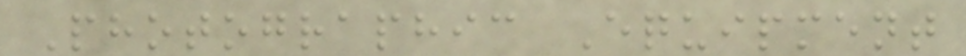Photographic Equipment
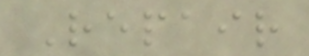Repair
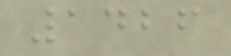1426
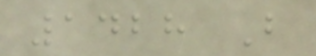1428 B
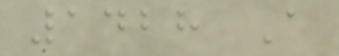1428 A
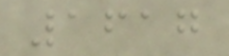1617
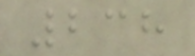238
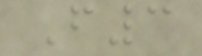F3
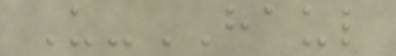U-HAUL
